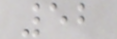52
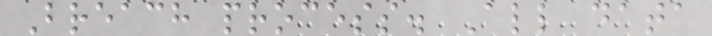Breach process. All data
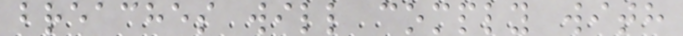breaches will comply with
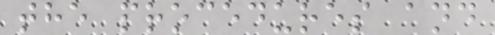the procedures and
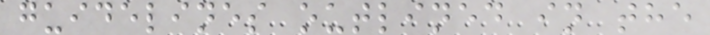guidelines outlined in the
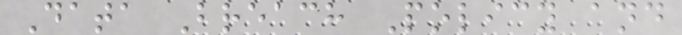Data Breach Policy and
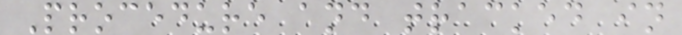Procedure and tracked in
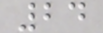24
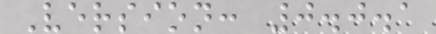Version: 0.0.1
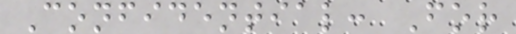Confidential: For
